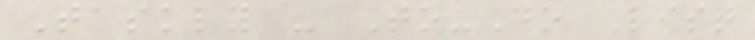Taskly - To-Do List
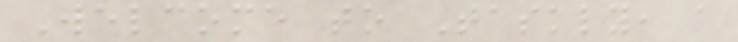Welcome to Taskly, a
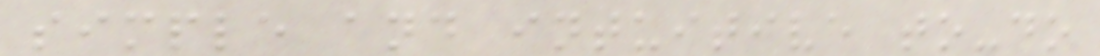simple and intuitive to-do
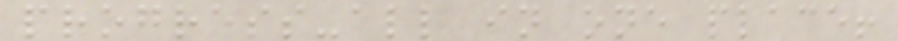progress-all in one place!
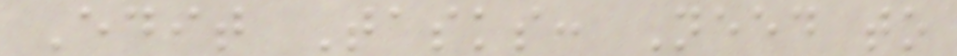Edit Tasks: Need to
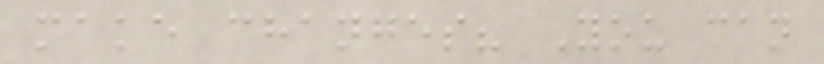make changes? You can
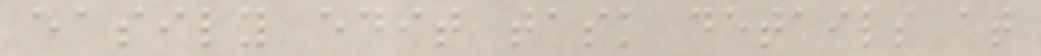easily edit task details at
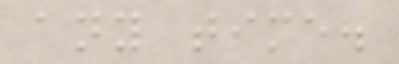any time.
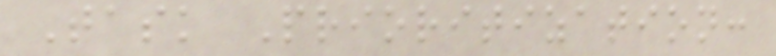Task Prioritization:
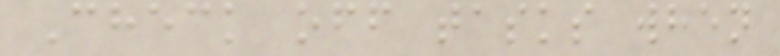Check off tasks when
